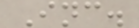Inc.
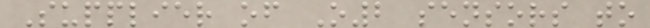Supplier of O2 sensors to
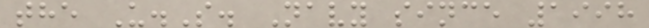the U.S. Navy since 1998
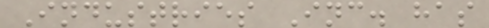Industries Inc. has
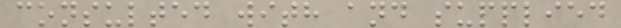consulted with and supplied
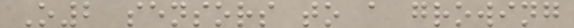O2 sensors to a growing
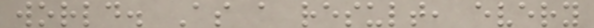world. As a result, every
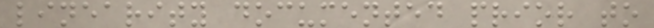linearity documented prior to
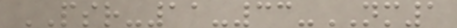PSR-11-33-NM1
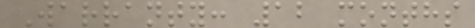Warranty: 12 months
